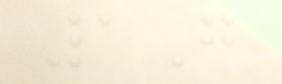1G
